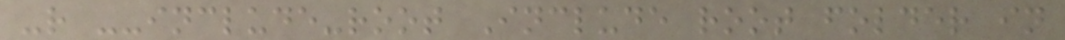-r --include-root Include root folder in
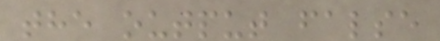the output false
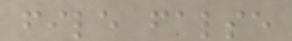file false
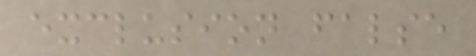exclusion false
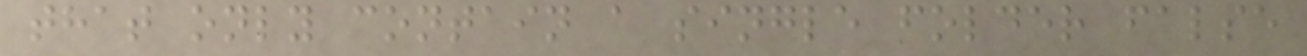that only contain a single folder false
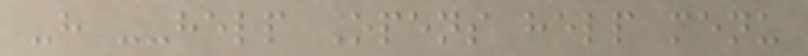-h --help Opens help menu
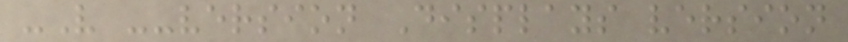-V --version Displays version
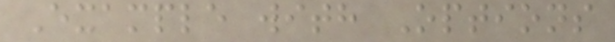Example with Options
